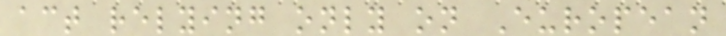act relying only on European
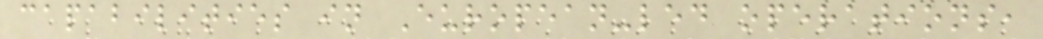capabilities in European-led operations,
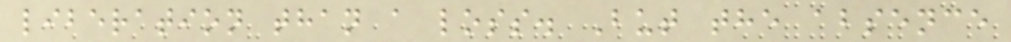liberation than a loss. But the absence
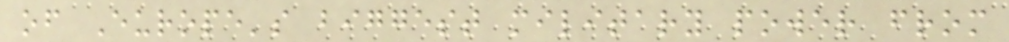of Europe's biggest military power from
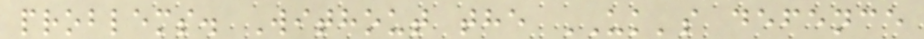problems. Without the UK's defence
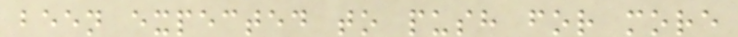been expected to push for more
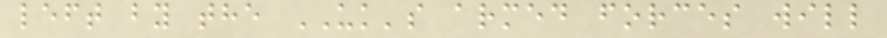left by the UK's armed forces will
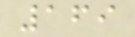169
